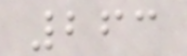263
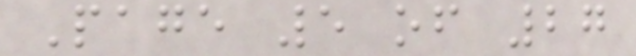Page 5 of 27
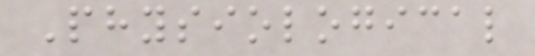Physiological
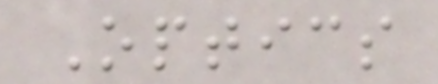Optics
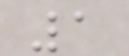1
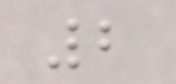2
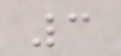3
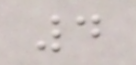4
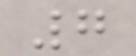7
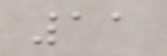11
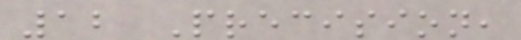12 Precision,
